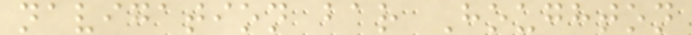navigation bar Houghton
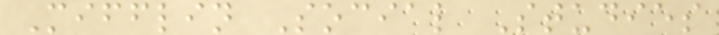Mifflin Social Studies
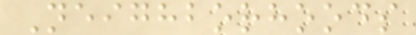Neighborhoods
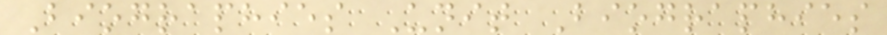Biographies Unit Biographies
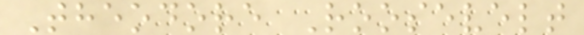Theodore Roosevelt
